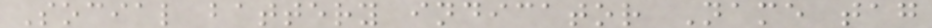Social battery indicator Name tag
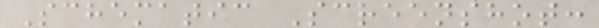Schematic Screenshot:
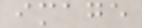image
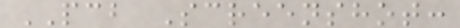PCB Screenshot:
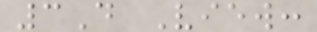3D View:
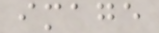image
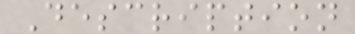Description
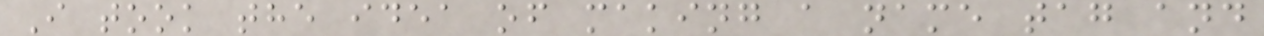I took the idea of making a name tag and
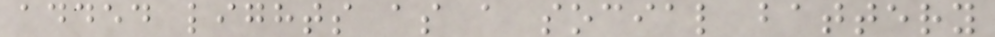added lights as a social battery
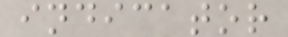indicator
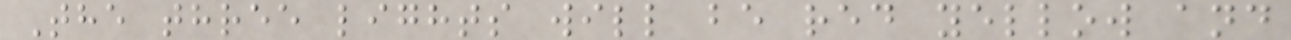The three lights will be red yellow and
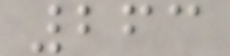263
